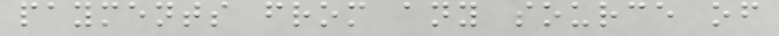payments from any source of
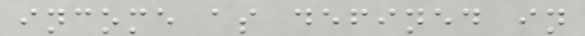income as defined in
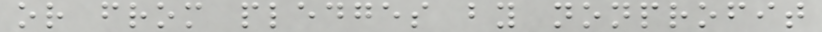or from pledges by nonprofit
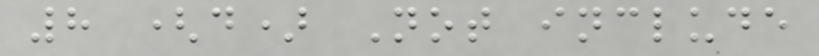8 (d) Not include
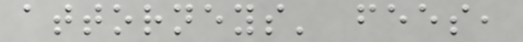attorneys' fees,
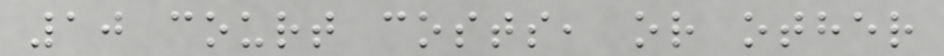10 court costs, or other
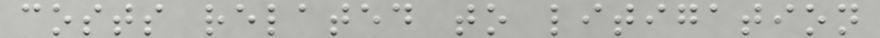costs related to litigation
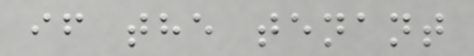if the tenant
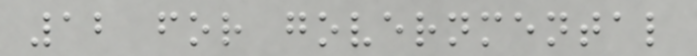12 for governmental
